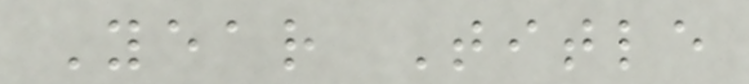Year Title
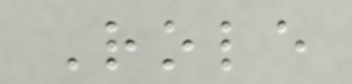Role
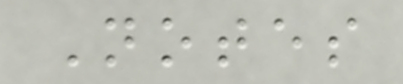Notes
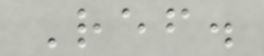Ref.
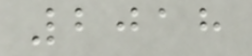2018
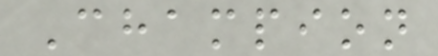Champion
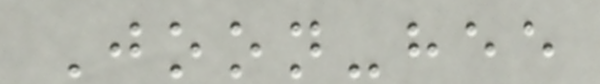Joon-hee
